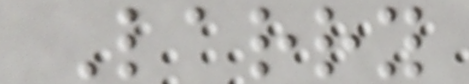Larry
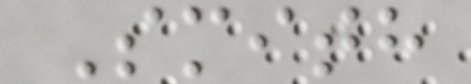Smith
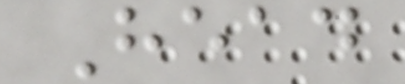Head
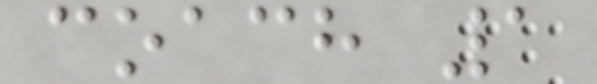coach 1
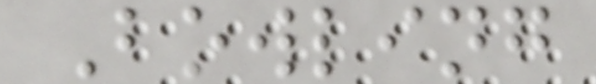Bowling
